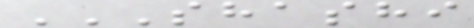SHASHI
